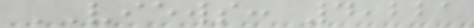VIEWS: 4,221
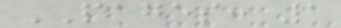PAGES: 1
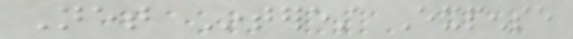Net Interest Expense
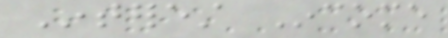Interest Income
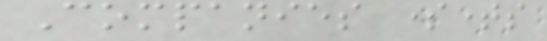Companies sometimes
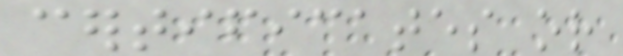certificates or
